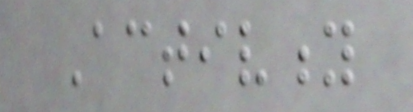Activity
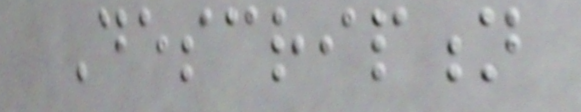Description
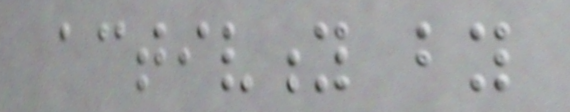activity by
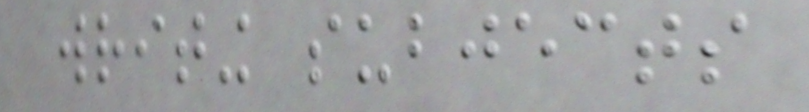writing subjects
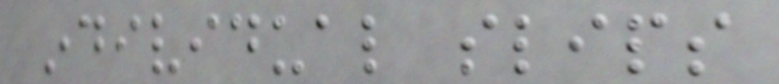individual slips
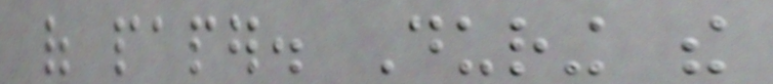of paper. During the
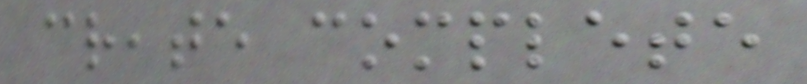create complete
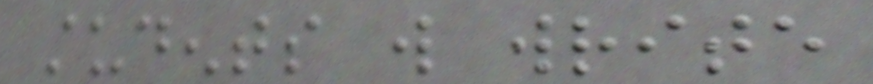students will write
